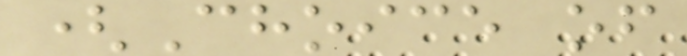(Choice of
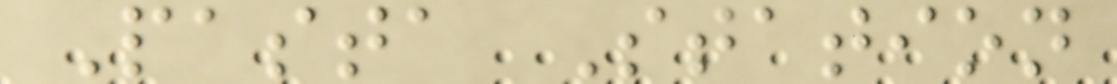Pasta Station
